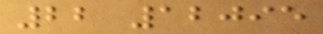22 12095
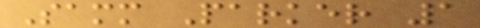Samm Parker 1
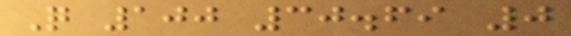Q 100 30.69 0
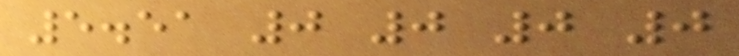5.51 0 0 0 0
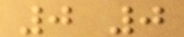0 0
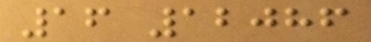16 12086
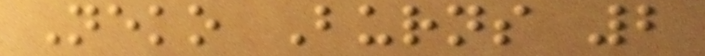Neko Burns 2
